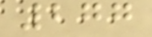277
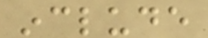include
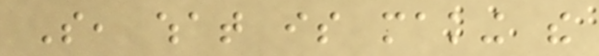So, what is making the
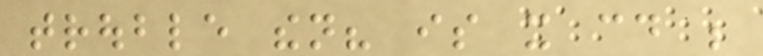trouble then? is it could be
